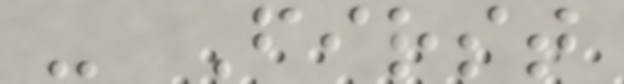- First
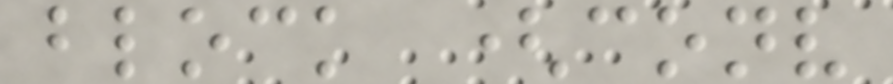block (conv
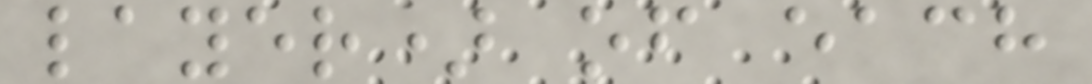layer) of each
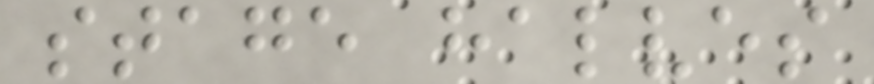stage halves
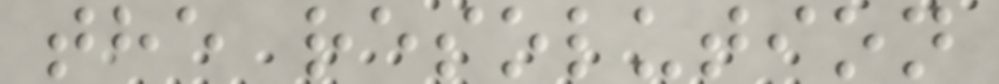the resolution
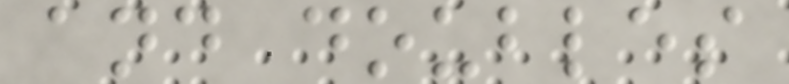and doubles
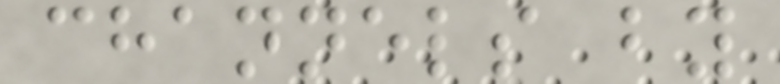channels by
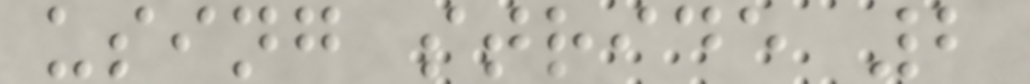using stride 2
